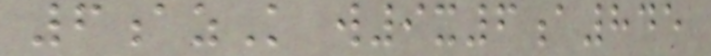6azK w9x6a845
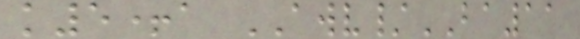k5+a AWV/BA11
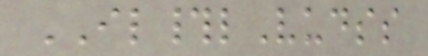IL#lVudss
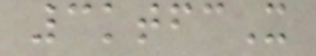3ktfcX
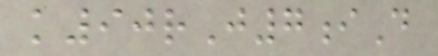k90rJ7iD
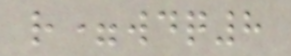r=wdq8
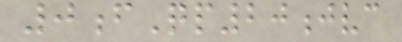0fQp20jvc
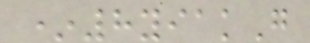*8yiakG
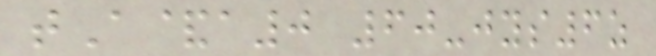tA&a0 60-jys6z
